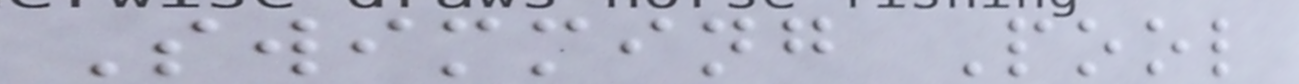Swimming Pool
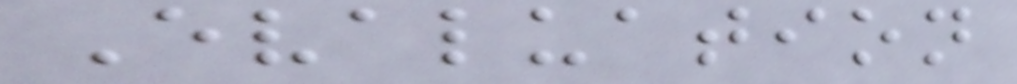Evaluation
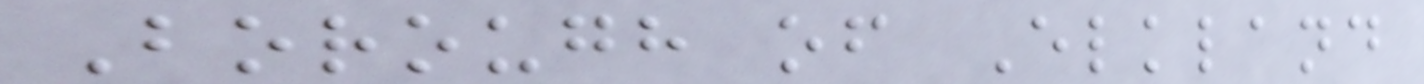Borough of Elkland
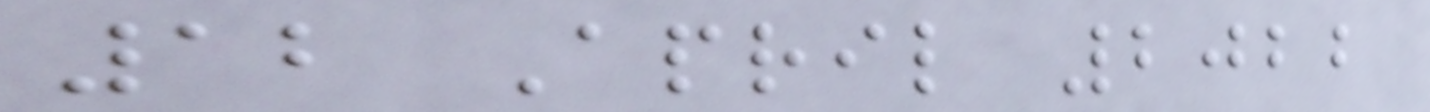12 April 2022
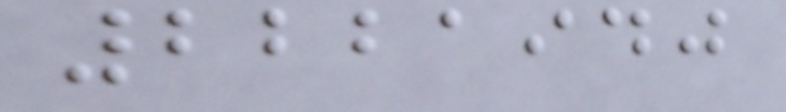2221940
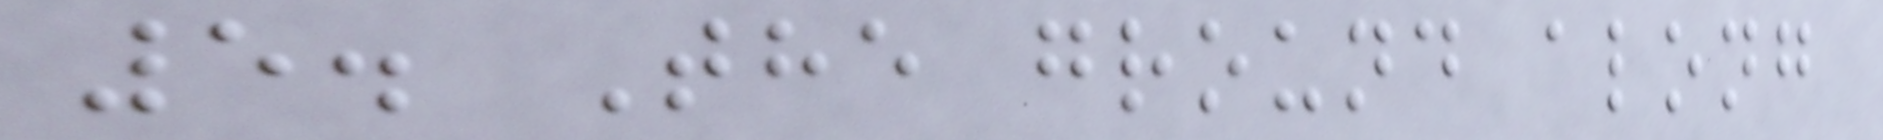5. The ground along
